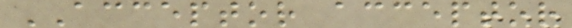ACCEPTOR acceptor
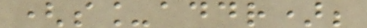(s_addr);
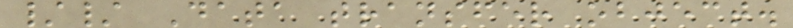// Data transfer object.
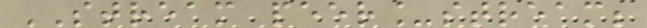STREAM peer_stream;
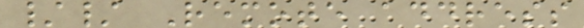// Remote address
